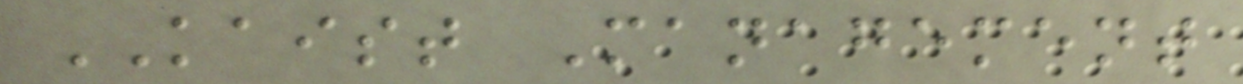KAIST Management
